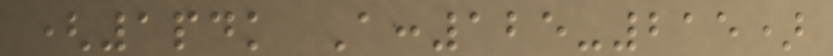(1pdk A:125-215)
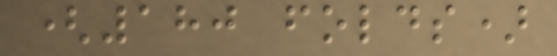(180 folds)
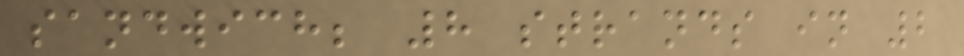sandwich; 8 strands in 2
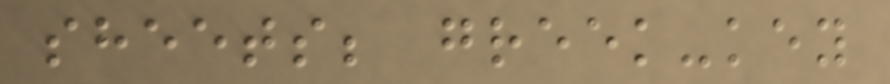sheets; greek-key
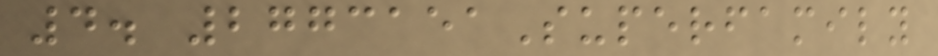4. 2773151Superfamily
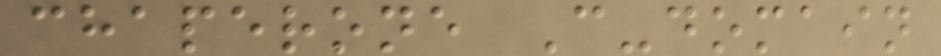chaperone C-domain
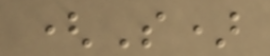(S)
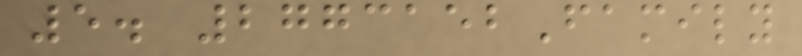5. 2773152Family
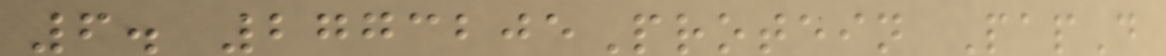6. 2773205Protein PapD
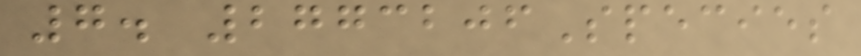7. 2773206Species
